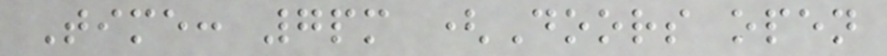Time: 7pm (Doors open
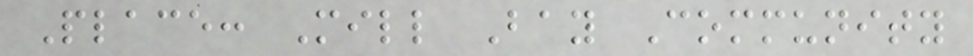Place: Mill Bay Community
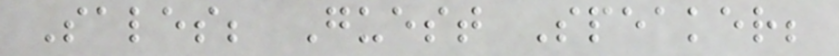Sales; Guest Speaker;
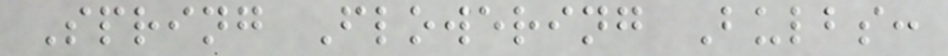Spring Flowering Bulbs:
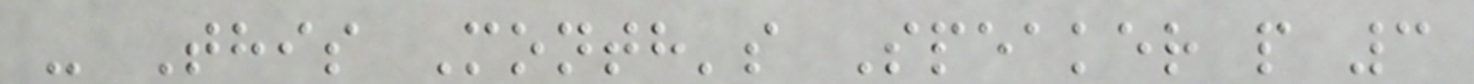- This Month's Speaker p 3
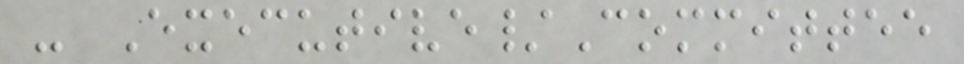- Executive/Committee
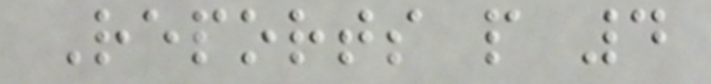Reports p 4
